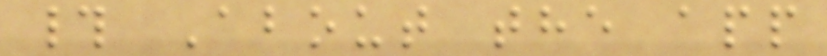# About the app
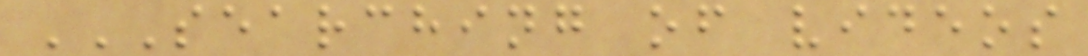SEARCHING OF VIDEOS
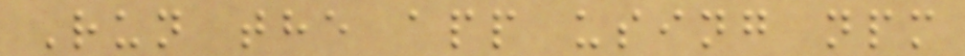Run the app using npm
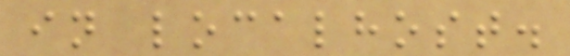in localhost.
